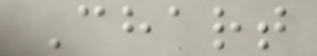Chart
